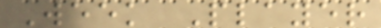Week Player
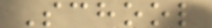School
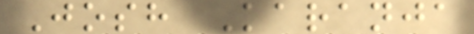Josh Karanja
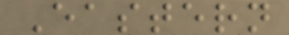Eastern
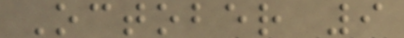October 9
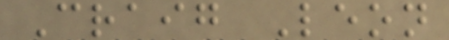Craig Leon
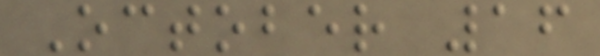October 16
